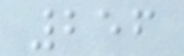256
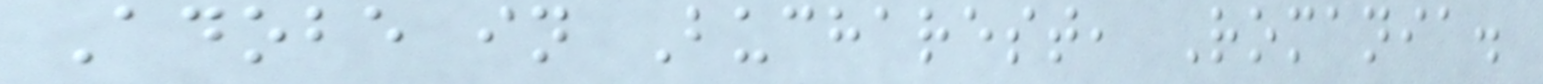Adobe in Bucharest, Romania.
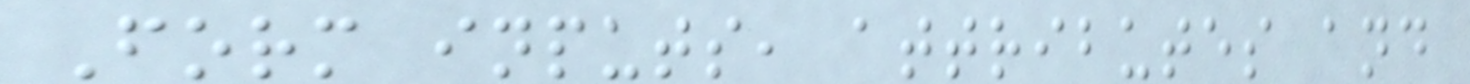Form inputs, attributes and
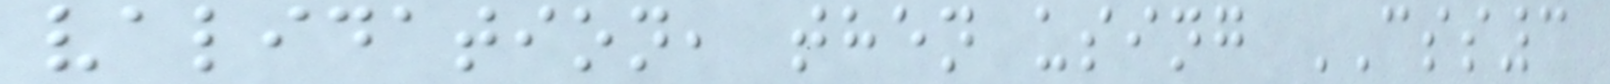validation, then using CSS3
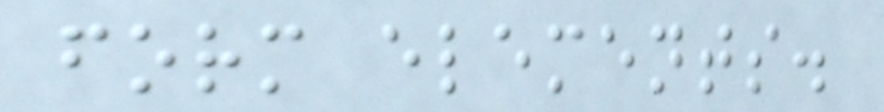form elements.
